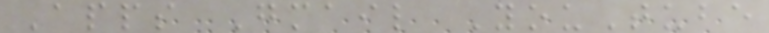Apps Gmail YouTube
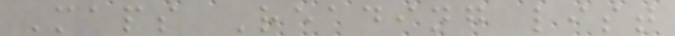Maps Reading list
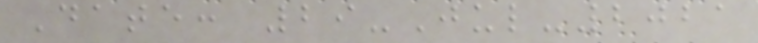Date: 29-Jul-2021
